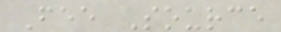Fee Source
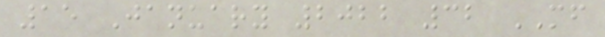15 January 2022 32 MF
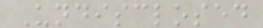Undisclosed
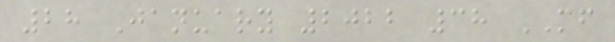28 January 2022 38 MF
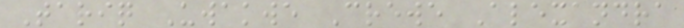Tariq Uwakwe Crewe Alexandra
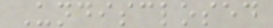Undisclosed
